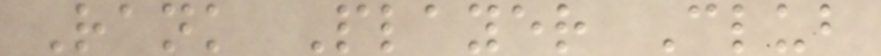Rank Player Club
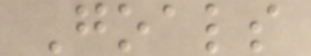Goals
